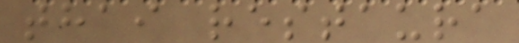thai restaura
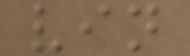vin
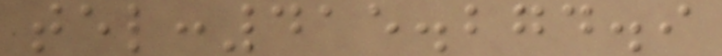tel:415.274.9
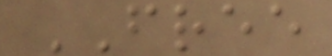FREE
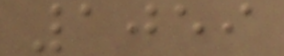1059
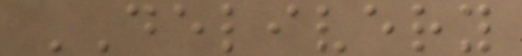DELIVERY
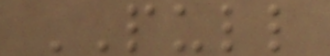PULL
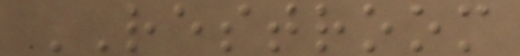RESTROOM
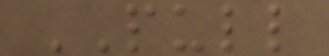PULL
